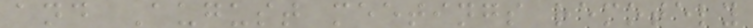and August meetings remotely
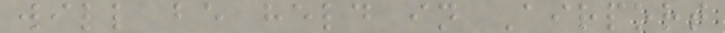will be held in Airport
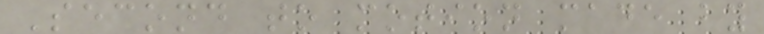Second to motion made by
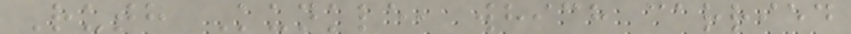Ruth Kunkle, which carried
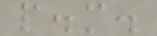p.m.
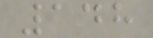148
